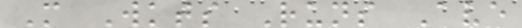M Wkts Runs Ave
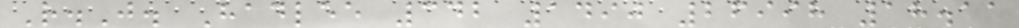R.J. Hadlee 342 1490 26998 18.11
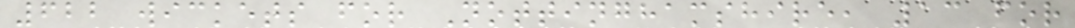622 wickets for Nottinghamshire, 13 for
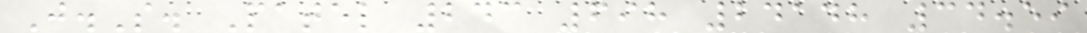J.S. Patel 243 698 24148 34.59
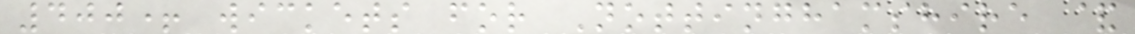400+ wickets for Nottinghamshire &
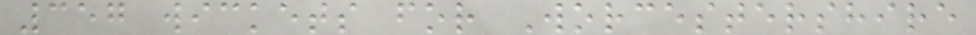357 wickets for Worcestershire
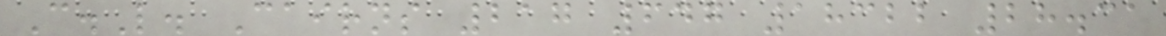C.L. Cairns 217 647 18322 28.31
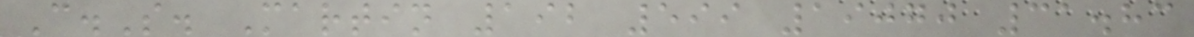C.S. Martin 192 599 19070 31.83
